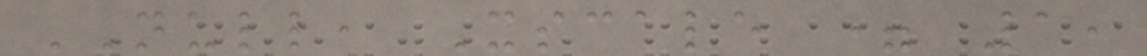NULL, Xscale = 1,
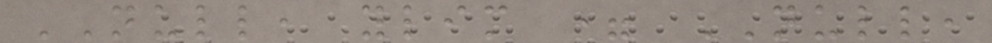NULL, ylim = NULL,
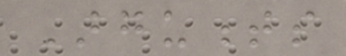Arguments
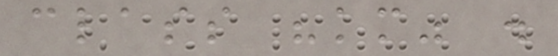class "km" .
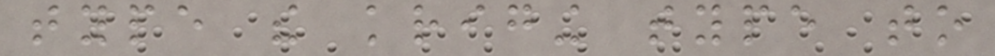type the kriging type to
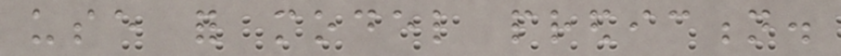use for model prediction.
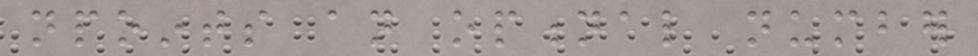npoints an optional number
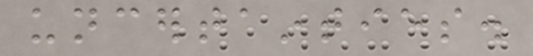uncertainties.
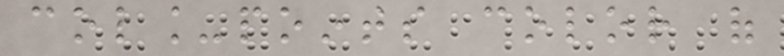col_points color of
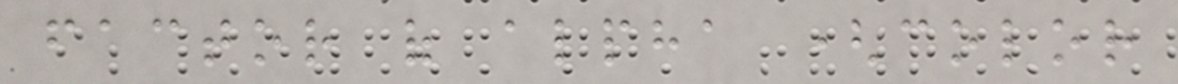factor of alpha (color
